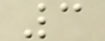3
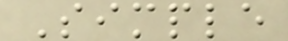Simple
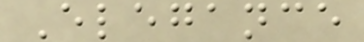Elegance
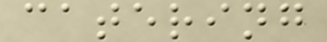catering
